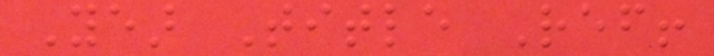Year Title Ref!
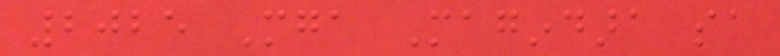2025 Mga Magindara sa
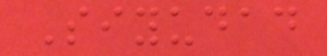Siyudad
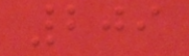209
